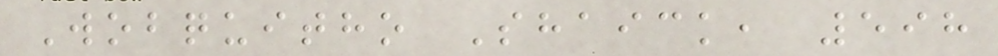Wobquitho Shaick, 598
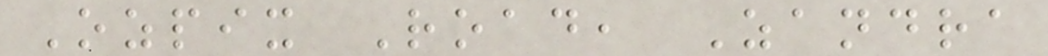Ozpix Road, Zandra
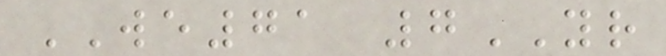WE71 7YR
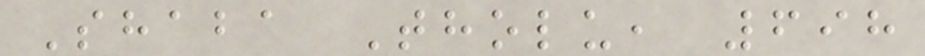Shaba Tholu, 698
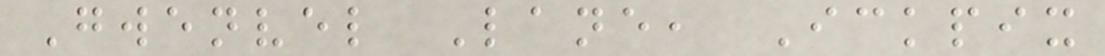Gwenvel Lane, Ickpix
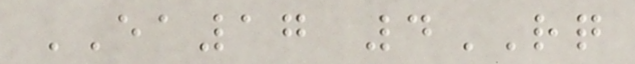EA17 4RQ
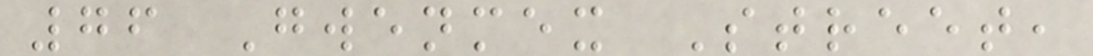76 Gwenmex Street,
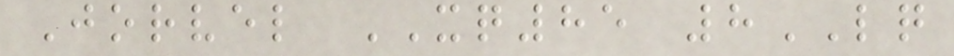Jorvel XQ85 8LQ
